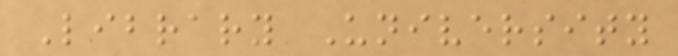Library University
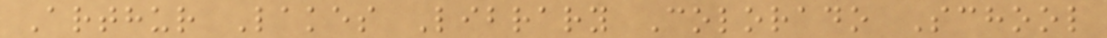Arthur Lakes Library Colorado School
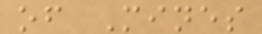of Mines
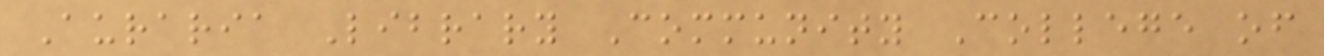Auraria Library Community College of
